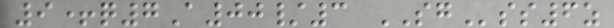9+q7A00/3 SGss6z
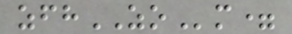zfhZOm=
